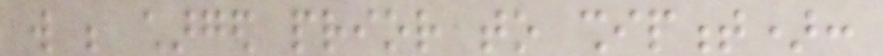will be charged prior to shipment):
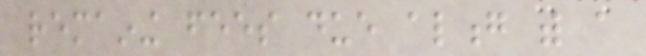remaining fees due along with a
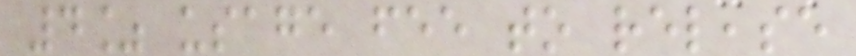4% usage fee to release
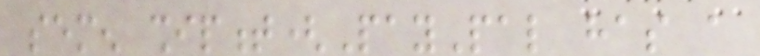semen shipment(PayPal has a
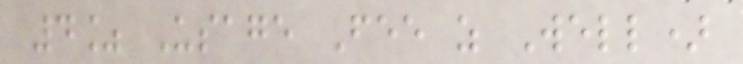4% Usage Fee as Well)
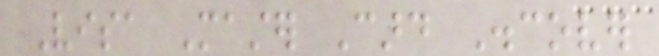Visa Master Card Discover
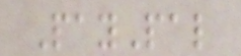PayPal
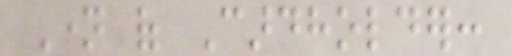Name of Cardholder:
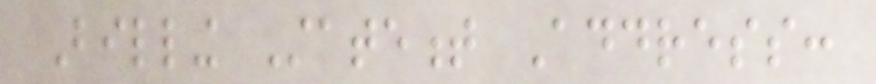Billing Statement Address:
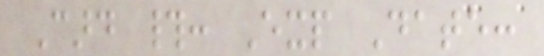Card #: Exp Date:
